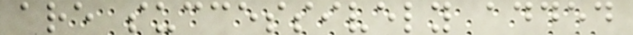are successively added
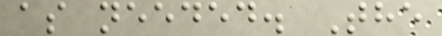as needed. The
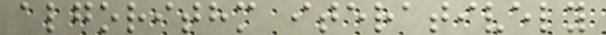algorithm iteratively
